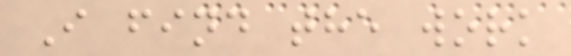I find the work
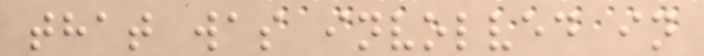that was involved in
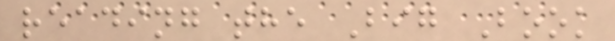reading the Big Book
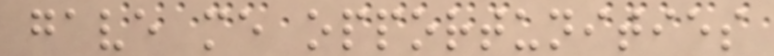gave me opportunities
